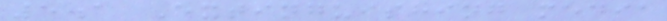5.1 Extinguishing media
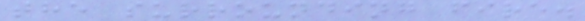the surrounding fire.
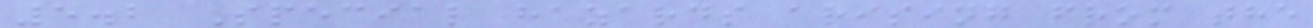5.2 Special hazards arising from the
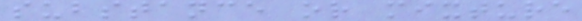substance or mixture
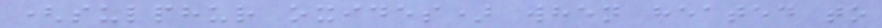(sulphur oxides) when heated to
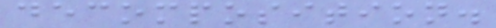decomposition.
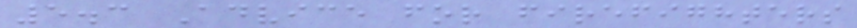5.3 Advice for firefighters
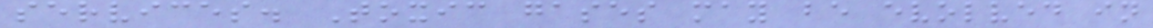services. Toxic gases may be evolved in
